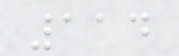114
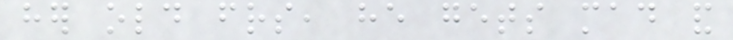her old friends, he gets mad and
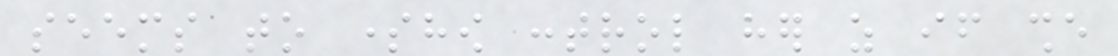seems to somehow control her as if she
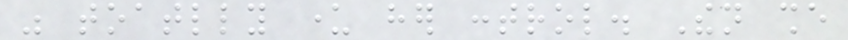was toatlly under her control. Then she
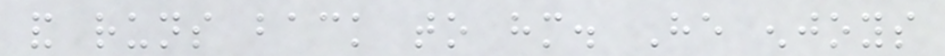and runs back to him. He enjoys
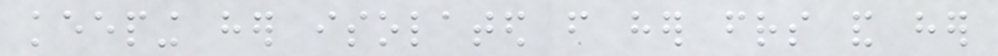keeping her isolated from her friends and her
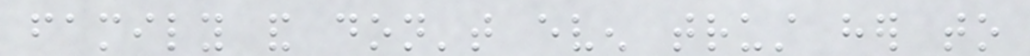family and don't even trust her to
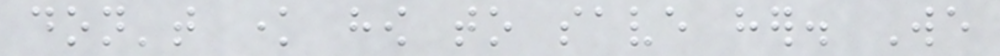don't know how to save her. We
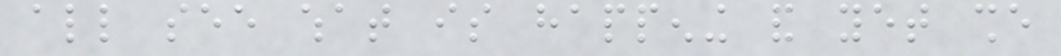all see what is happening and yet she
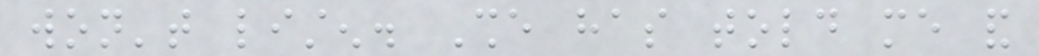won't listen. She has told me and
